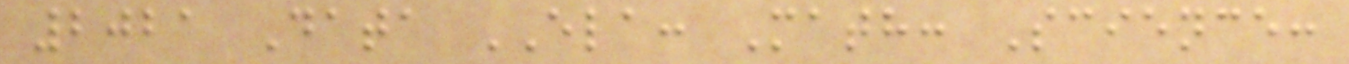2021 Data ELA: Math: Science:
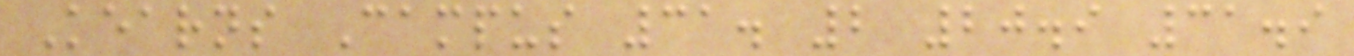Kearns Campus 31. 2 20.9 31.9
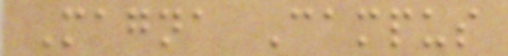Magna Campus
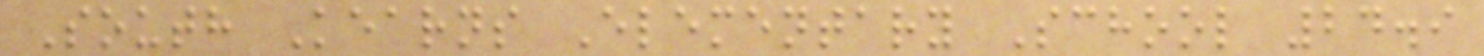South Kearns Elementary School 24.9
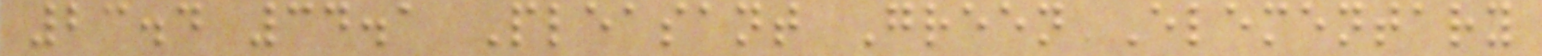23.4 34.1 Pleasant Green Elementary
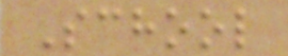School
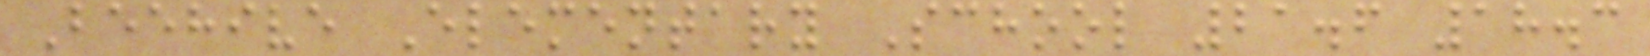Beehive Elementary School 21.6 18.3
